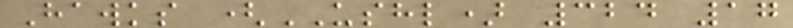Hawks (USHL) 324 17
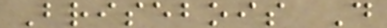Brisebois D
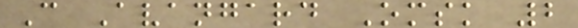C Avangard Omsk 2
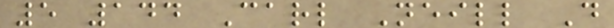5 144 Carl Neill D
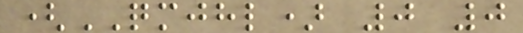(QMJHL) 0 0
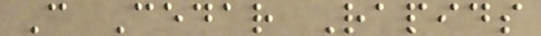C Cedar Rapids
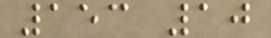153 10
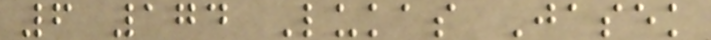6 174 Lukas Jasek
